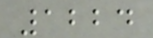1224
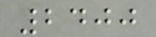2400
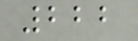222
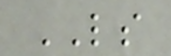LS
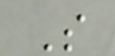S
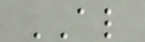AL
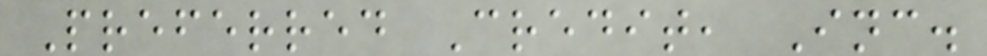Preferred Credit, Inc.
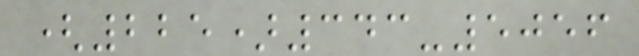(225)343-5056
